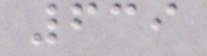639
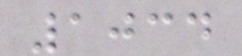1034
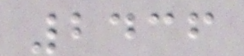2436
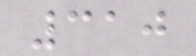310
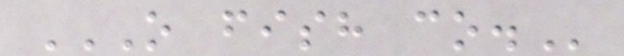O FISH CO.
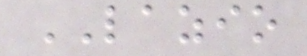LAZIO
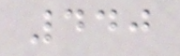440
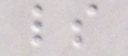ls
